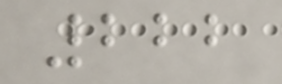222
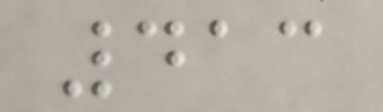413
